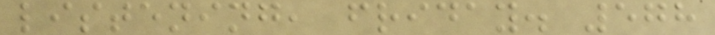listening, friday. 578
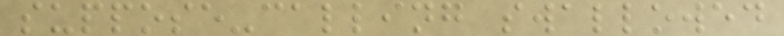suppose-calling swallowed
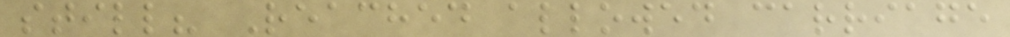still? Reached allowed carriage
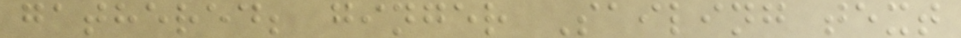gathered; ginger Sailing text
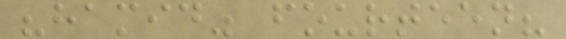"hamid" fourteen?
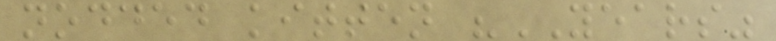nodded kitten "YEARS"
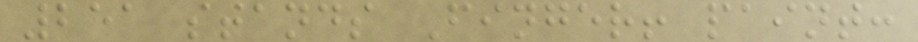251 stands Finger! paint:
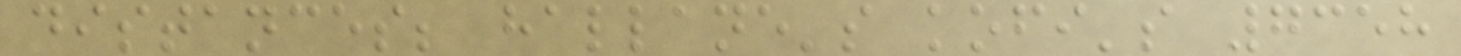distances; hallane's kofi's 7358
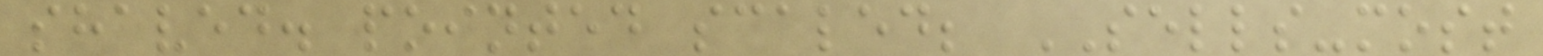shaved. pointed scaled; SELLS-most
